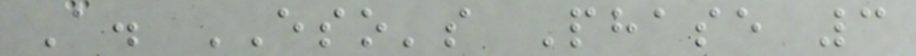A. ESO's Phase 3
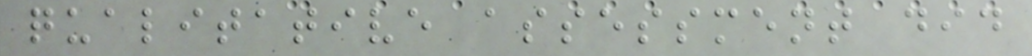qualitative assessment did
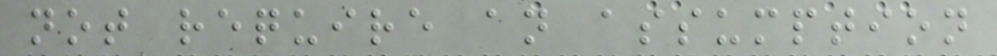not require an assumption
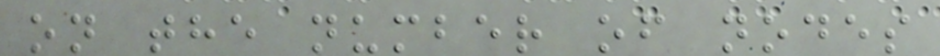on the number of nodes
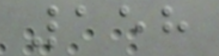158
